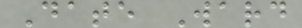Date Ward
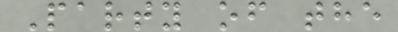Party of the
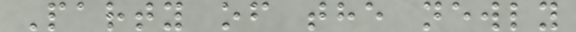Party of the newly
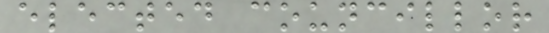elected councillor
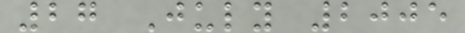27 July 2005
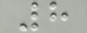8
